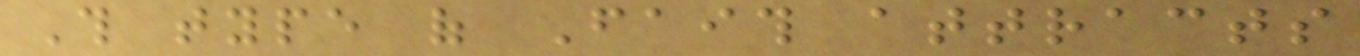This type of Faith attracts
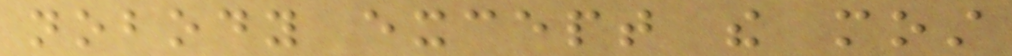nobody except the most
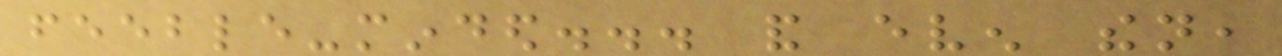feeble-minded... and even then,
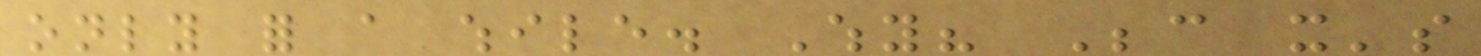only for a while. Why? Because it's
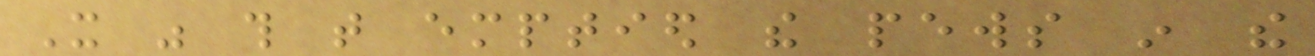It was this that emptied the pews in the
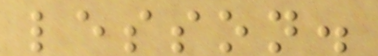lesson.
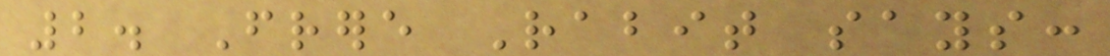2. Frere Rabit says:
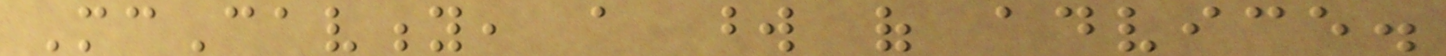McCavity, a word of advice.
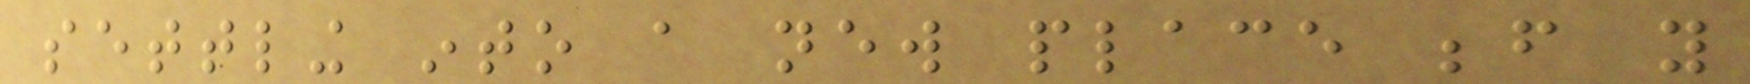settling into a new place before you
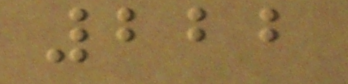222
